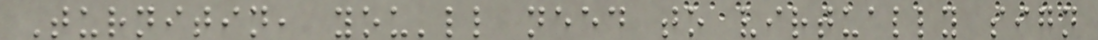Turnitin, you'll need to virtually sign
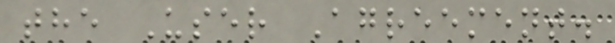the User Agreement.
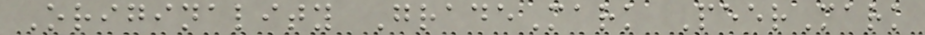Originality GradeMark PeerMark
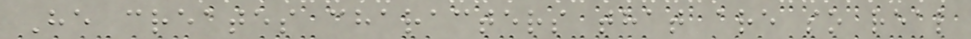He creates characters that are so real
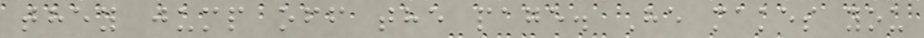they jump off the page. He makes you
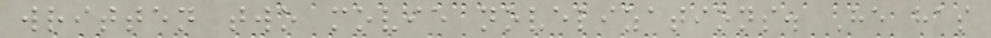written two movie novelizations. He has
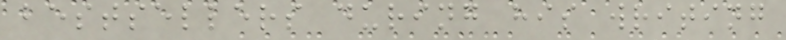bestsellers during his writing
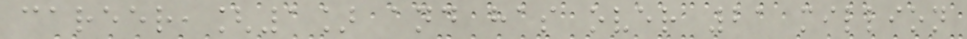career,[1] and has over 21 million
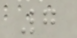7
